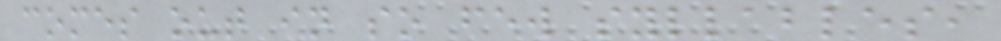comes out in so few syllables,
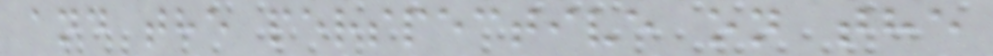and the perspective on the
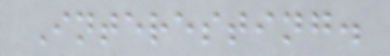Interesting.
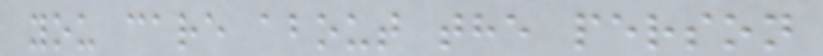you care about the person
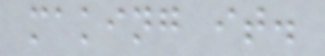making it.
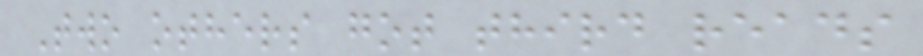Two others got third reads
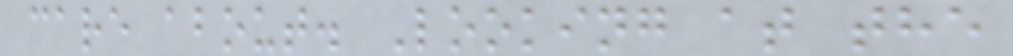care about. Looking at the
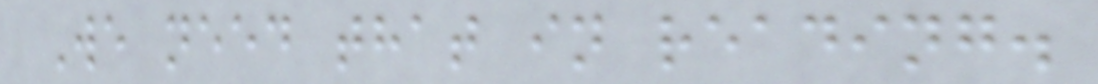We need that in reading.
